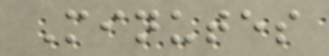Minutes
